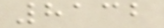8132
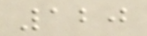120
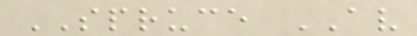SPRUCE AV
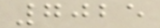7025
